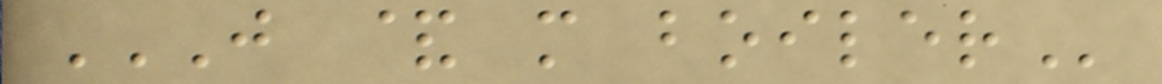J & M BOILER
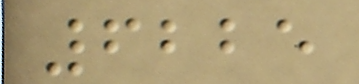6225
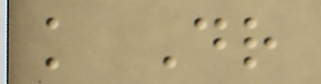k Dr
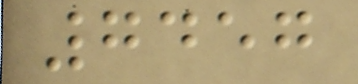7457
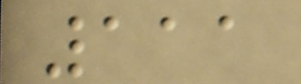111
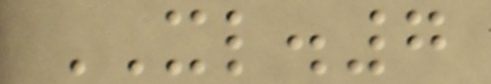XL.7
